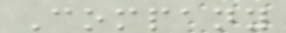Company
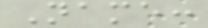Name:
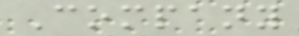Company
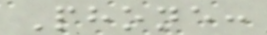Phone:
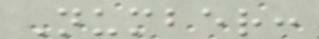Number:
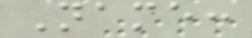Name:
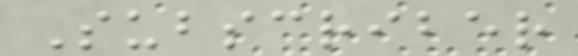Subscriber
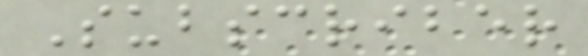Subscriber
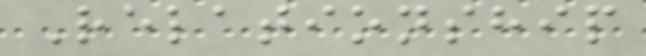Relationship
